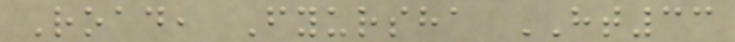Road, Fyursha HT33
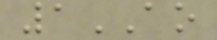1AO
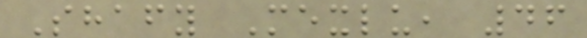Shafy Mexlu, 46
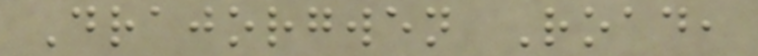Drajorgwen Road,
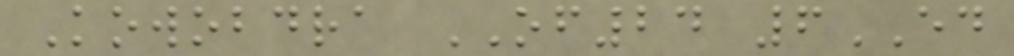Kowobdra OF24 6ED
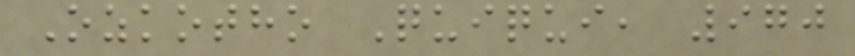Ozkotho Quiqui, 970
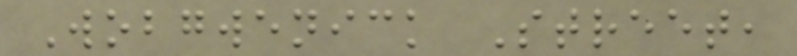Wobgwenick Street,
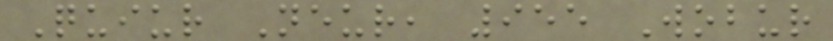Quiur Neur, 955 Wobur
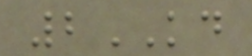2KD
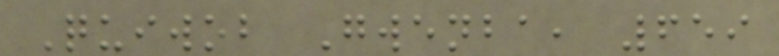Quiwob Gwenba, 659
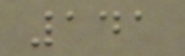141
